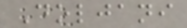Doljani
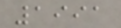1991
